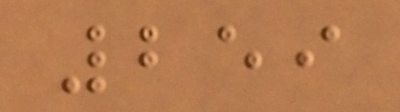259
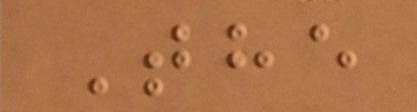The
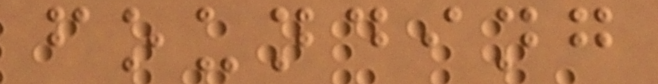founding
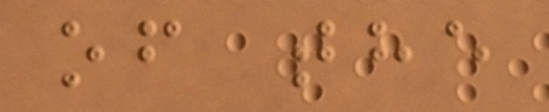of the
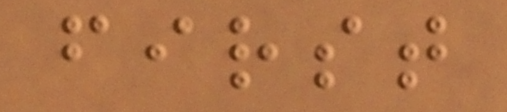first
